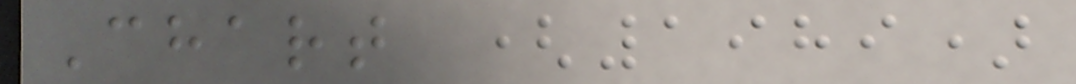Chart (1989)
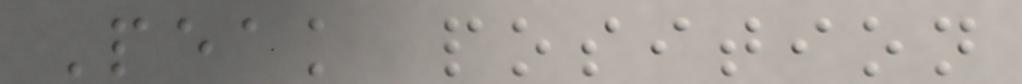Peak position
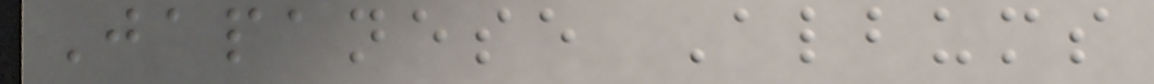Japanese Albums
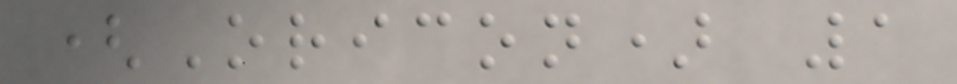(Oricon) 1
